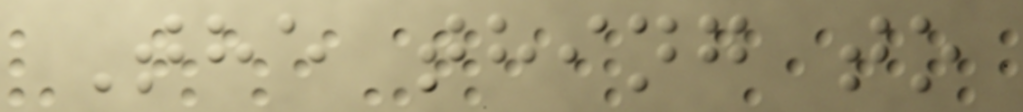The thing to
